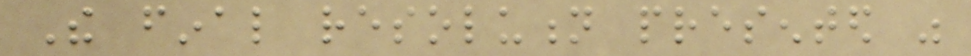The final resolution presented was
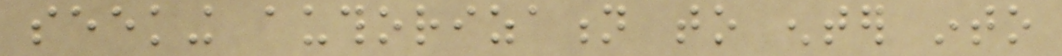seeking authorization to enter into
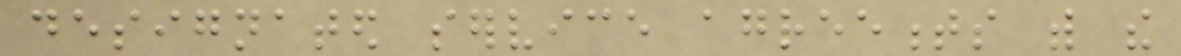designated service agreements with the
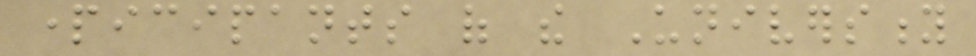participants of the University
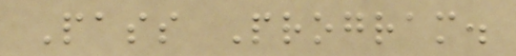Pass Program.
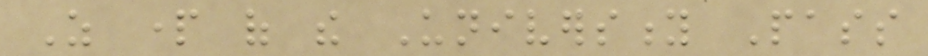As part of the University Pass
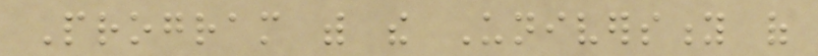Program with the University of
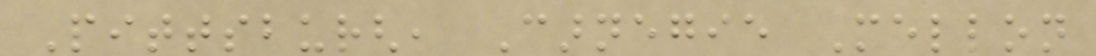Pittsburgh, Carnegie Mellon
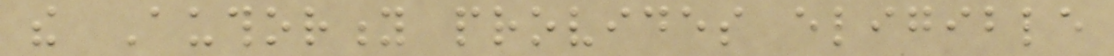the Authority provides eligible
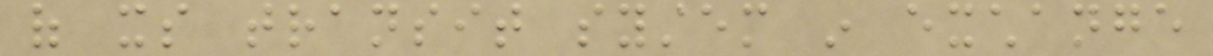of its transit system in exchange
